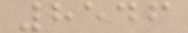8546
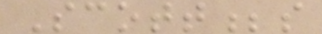Scott;s
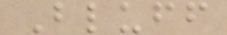Bluff
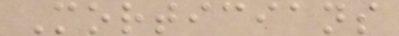Morticians
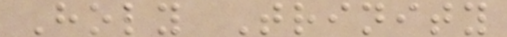Holy Trinity
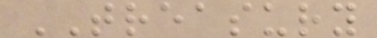TREASURY
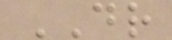DR
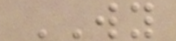WY
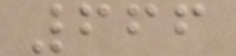666
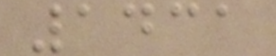1431
